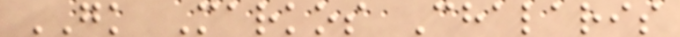GK Markos Chalaris
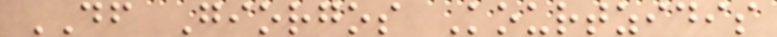DF Giorgos Kourtzidis
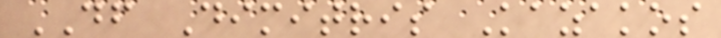DF Dimitris Kazakos
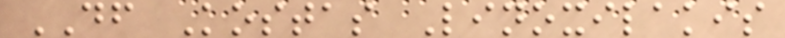DF Kostas Linoxilakis
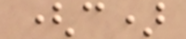(c)
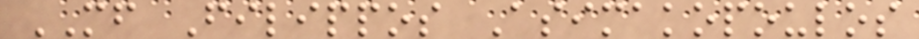MF Filippos Asimakopoulos
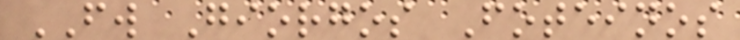FW Giorgos Foteinos
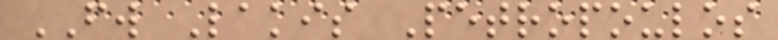FW Lakis Petropoulos
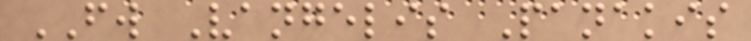FW Vangelis Panakis
